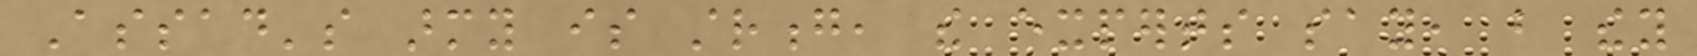Assad's army is strong, the experts say, but they
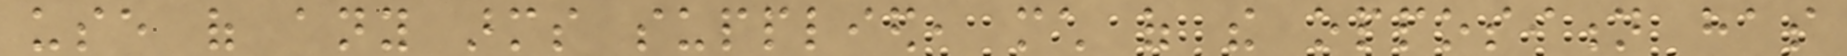use of any arms supplied, much of the opposition has
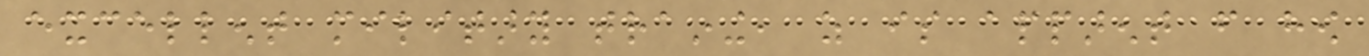excellent military training, as is apparent from how
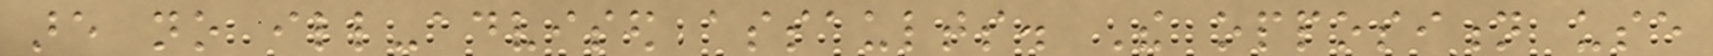are no ill-advised assaults. The opposition use
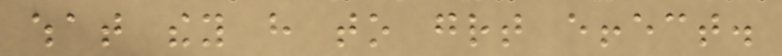what they have to great effect.
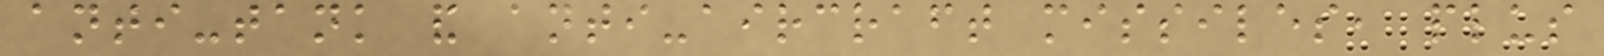anti-tank and anti-aircraft missiles, plus
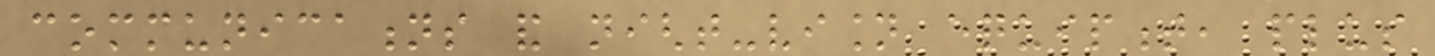communications and night-vision equipment, plus
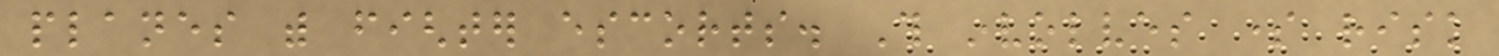planes with fighter escorts. This involves some risk
